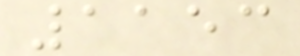1153
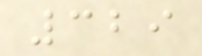329
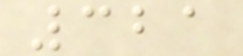321
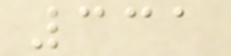331
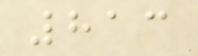813
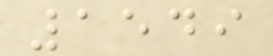1549
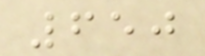650
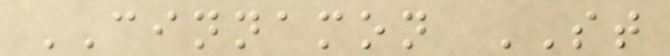CINNAMON ST
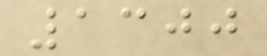1300
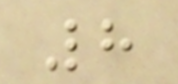8
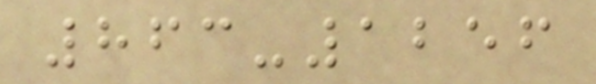863-1256
